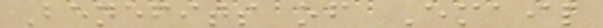Benefits of Email
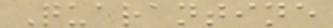Quarantine
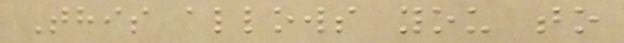This allows you to
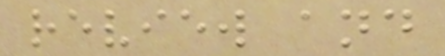review and
